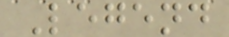Legend
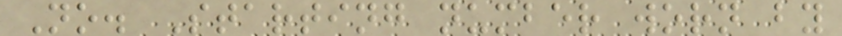No. Starting number worn by
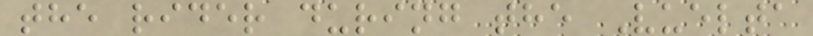the rider during the Vuelta
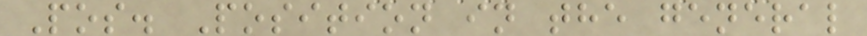Pos. Position in the general
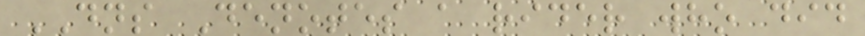DNS Denotes a rider who did
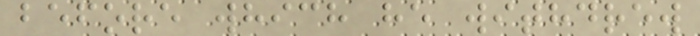before which he withdrew
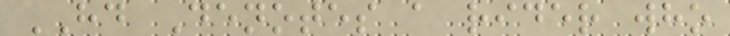HD Denotes a rider who
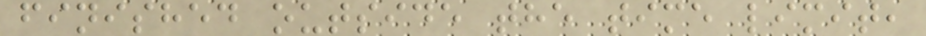finished outside the time limit,
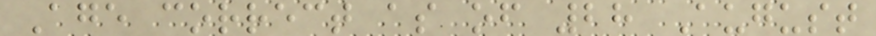Age correct as of 28 August
